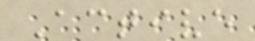Active
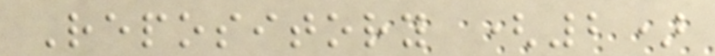Repository (2)
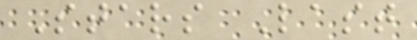Stars Last
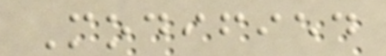Modified
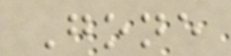Gone
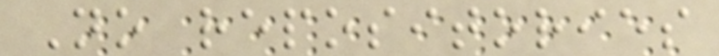No repositories
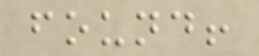found!
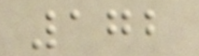172
